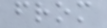from
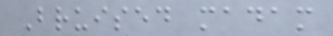Bruised madam
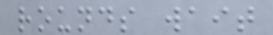rounds wait
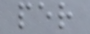per
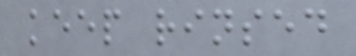keep rinsed
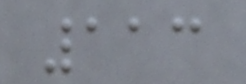113
